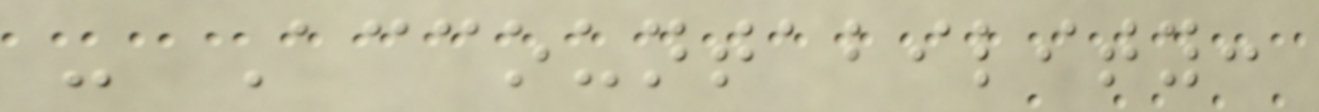- Accountability:
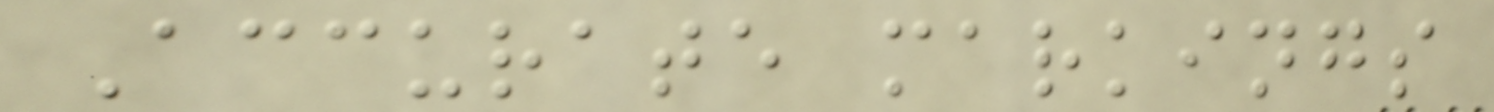Accurate markings
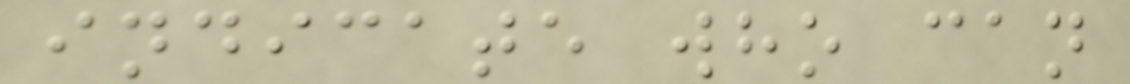indicate who can
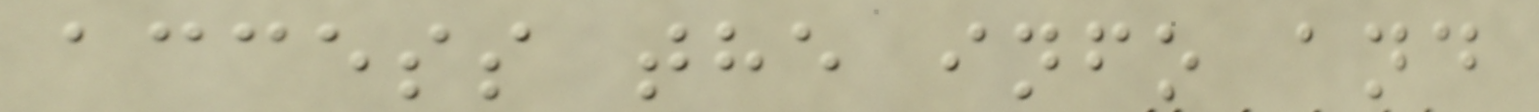access the info and
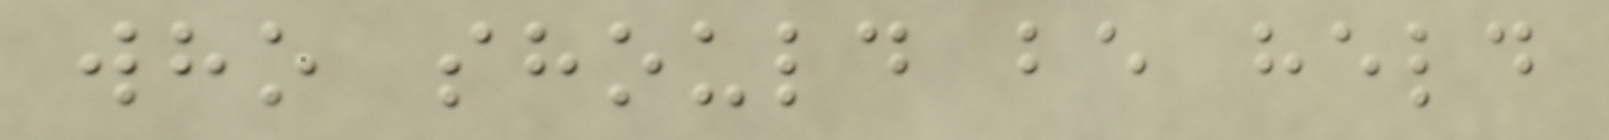who should be held
